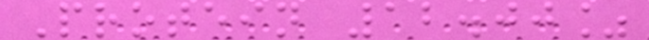Protein 12.00%
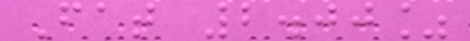Fat 2.00%
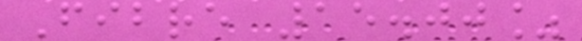Fibre 15.00%
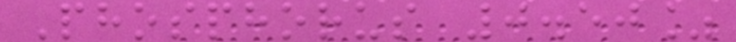Phosphorus 0.50%
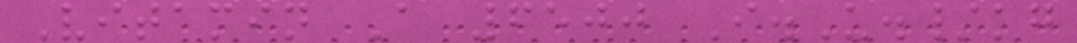Vitamin A 6500 I.U./kg
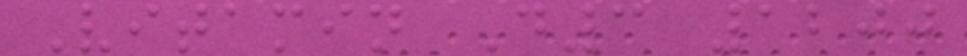Vitamin D3 1200
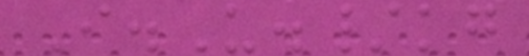I.U./kg
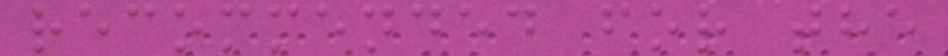recommended for the
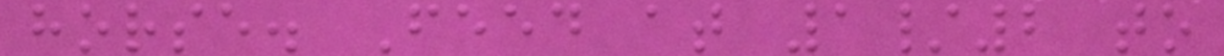horse. Feed at 1/2 to
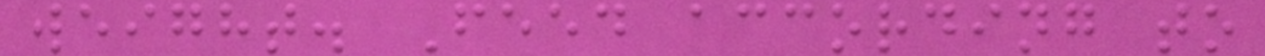weight. Feed according to
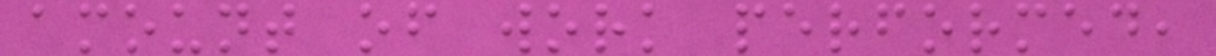amount of work performed,
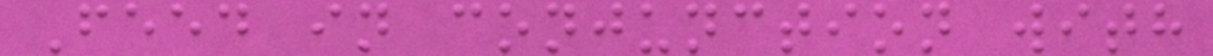Feed in conjunction with
